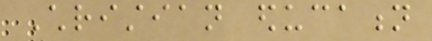Christian education
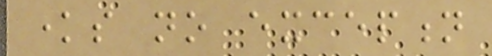knows no exception
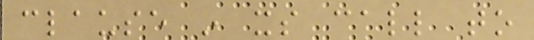clause in its call to
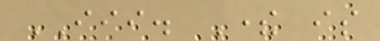III. There is
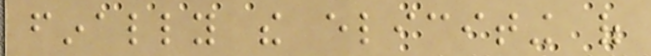finally the eliciting of
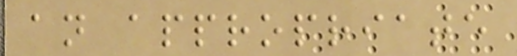an appropriate
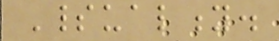Spirituality.
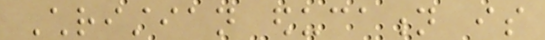Christian education is
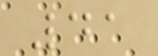41
